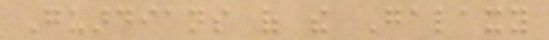Guardians of the Galaxy
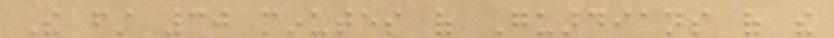The first 30 minutes of Guardians of the
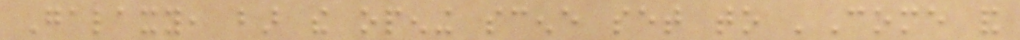Galaxy, bar the opening scene set to 'Come and
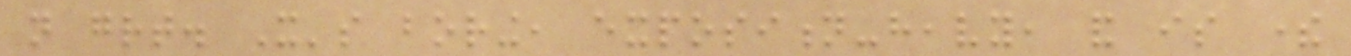not great. It's boring, exposition-heavy, and is there
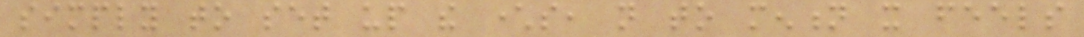simply to set up the characters, not to mention it feels
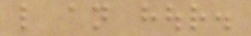like an hour.
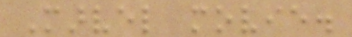Marvel movie.
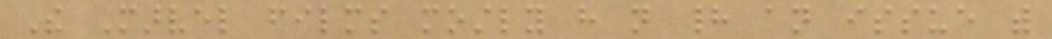The Marvel films mostly have not had an issue with
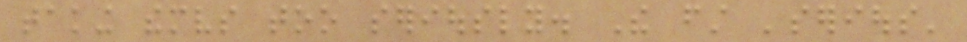taking themselves too seriously. The first 'serious'
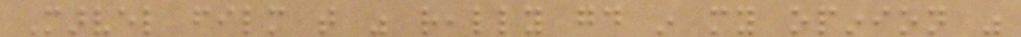Marvel film that was really good in my opinion was
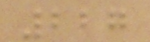227
